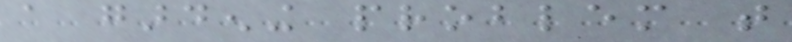a gardening problem that
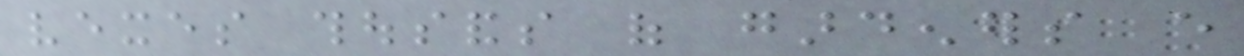vexes thousands of gardeners every
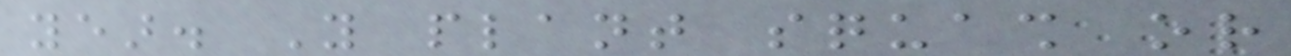year. You plant squash or
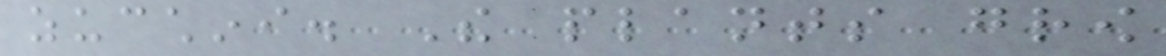zucchini. The plants grow
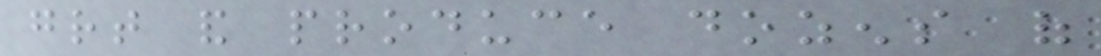great and produce dozens of
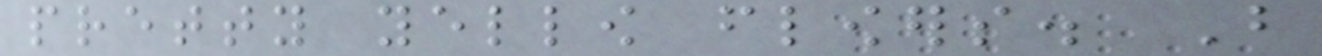pretty yellow flowers. But
